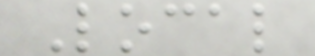Local
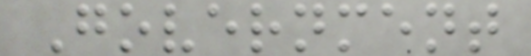Government
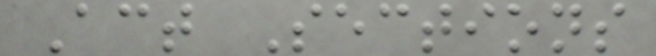Act Sections
